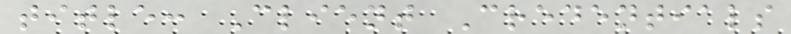title: Client Credentials
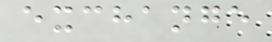exchange
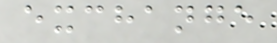exchange
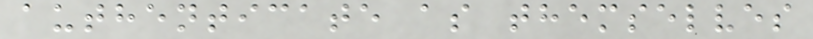authenticate as themselves
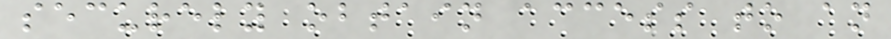securely obtain access to an
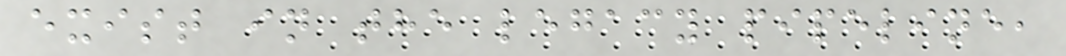exist in the legacy pipeline,
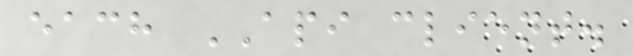each API client.
